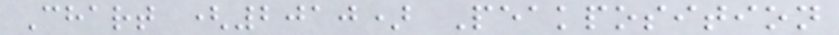Chart (2010) Peakposition
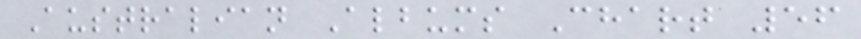Australian Albums Chart 56
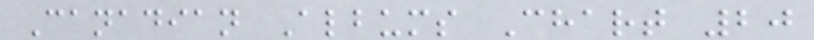Canadian Albums Chart 20
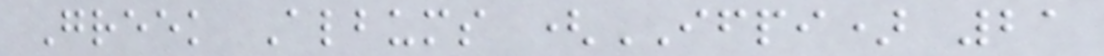Greek Albums (IFPI) 21
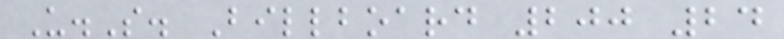U.S. Billboard 200 24
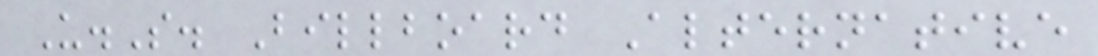U.S. Billboard Alternative
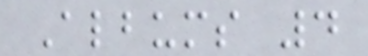Albums 4
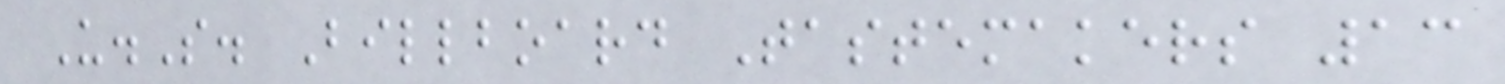U.S. Billboard Tastemakers 13
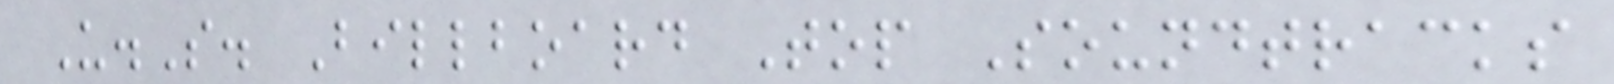U.S. Billboard Top Soundtracks
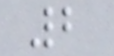2
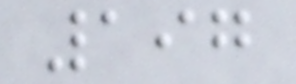197
